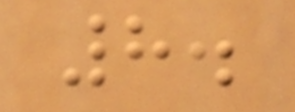8.
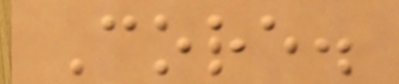Core.
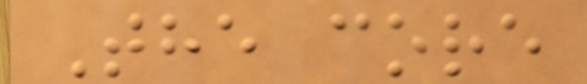The core
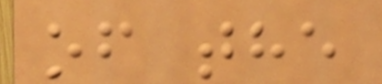of the
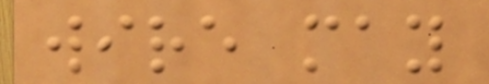wire may
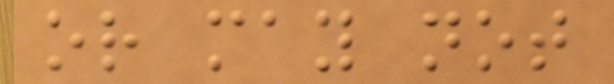or may not
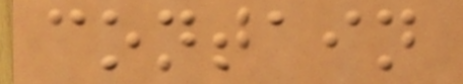contain
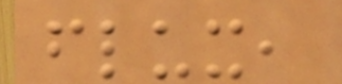flux,
